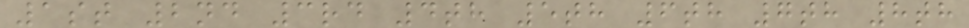1st 2nd 3rd 4th 5th 6th 7th 8th
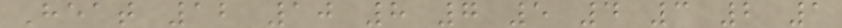Heat 12 10 8 7 5 4 3 2 1
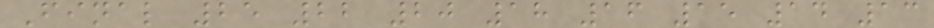Final 25 22 20 18 16 15 14 13
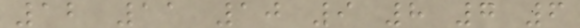12 11 10 9 8 7 6
